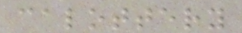calottery
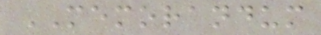MEMORANDUM
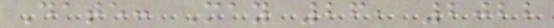Date: May 26, 2022
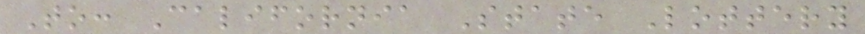To: California State Lottery
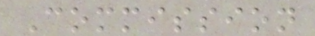Commission
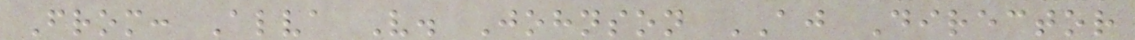From: Alva V. Johnson AJ Director
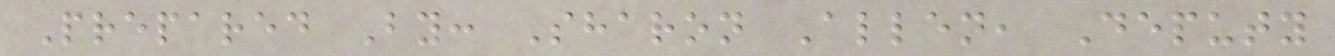Prepared By: Sharon Allen, Deputy
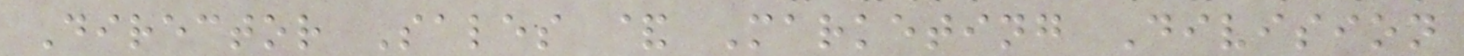Director Sales & Marketing Division
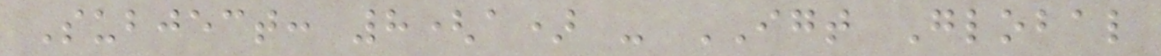Subject: 8(a) - IGT Global
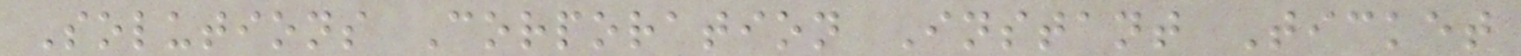Solutions Corporation Instant Ticket
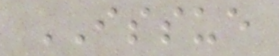ISSUE
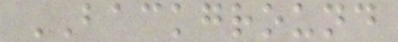BACKGROUND
